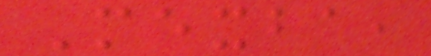Mexba,
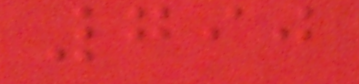790
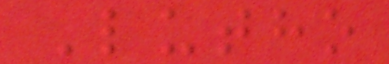Lutho
